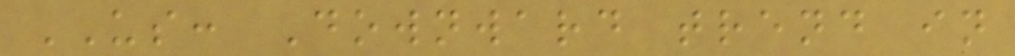US: Downward trend in
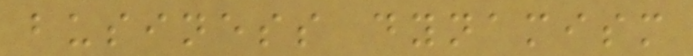business dynamism
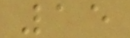15
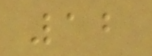12
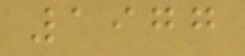1977
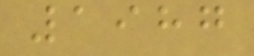1987
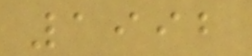1992
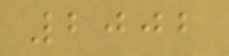2002
